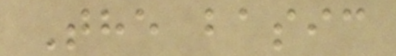The basic
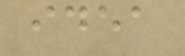idea
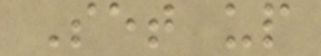Set up
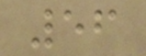56
